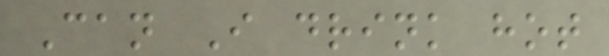Can I drink hot
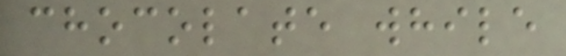chocolate while
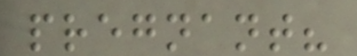pregnant?
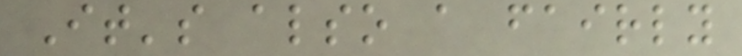It's also a fairly
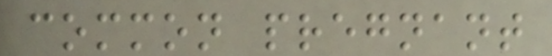common pregnant
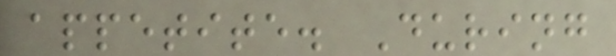appetite. During
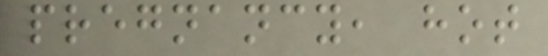pregnancy, hot
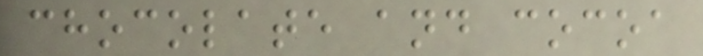chocolate and cocoa
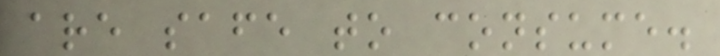are safe to consume.
